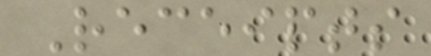Receipts
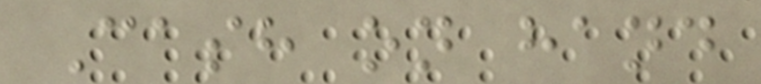Cash on hand
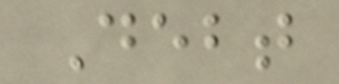Debt
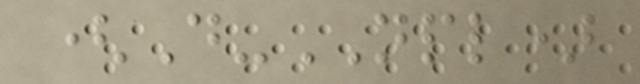(D-NPL)
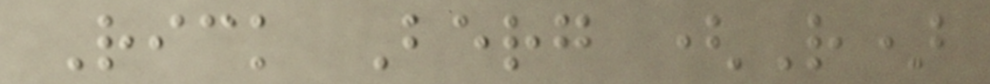Rick Berg (R)
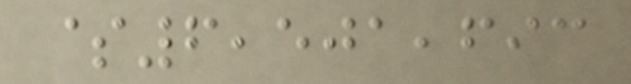$6,501,693
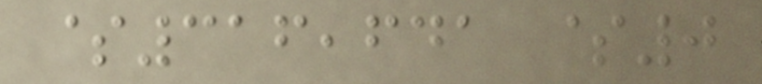$316,641 $0
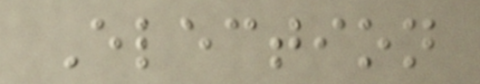Election
